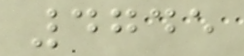4745
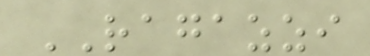RAGAZZI
